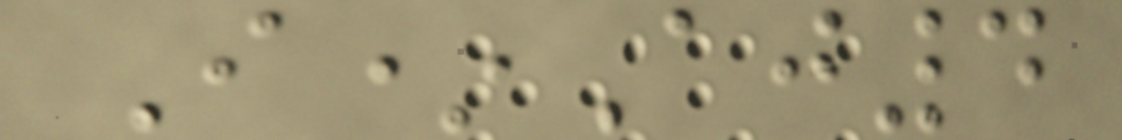I*Aj4
